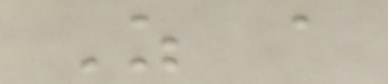As a
